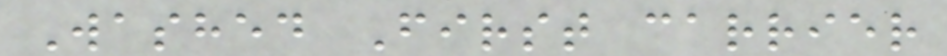Washed First carrier
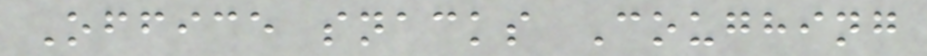Office snacks Coughing
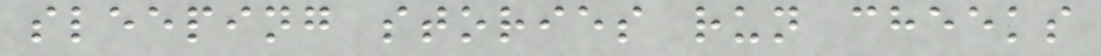sleeping stories run cheeks
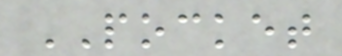POCKET
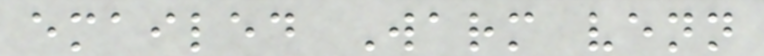emailed Warm venn
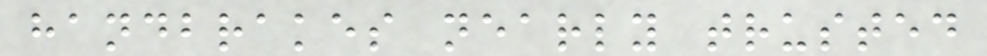handbrakes nearly trusted
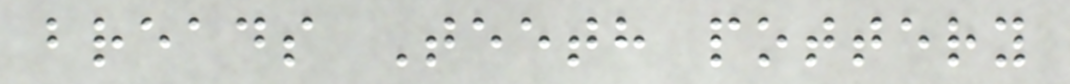breads Teeth pottery
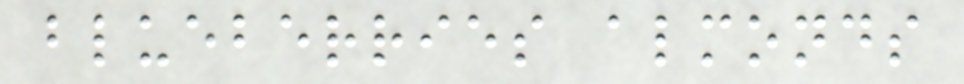blueberries almonds
